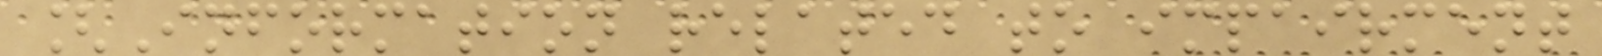[Information related to impairment
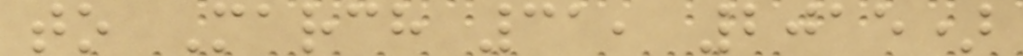to March 31, 2015)
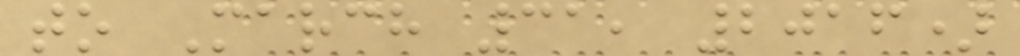to March 31, 2016)
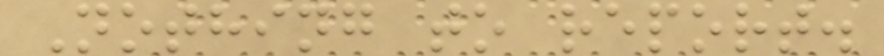Nothing to report.
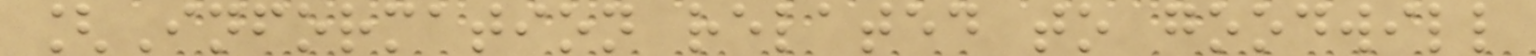[Information related to goodwill
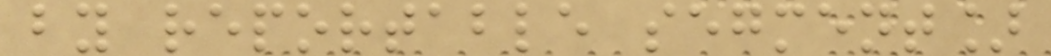by reportable segment]
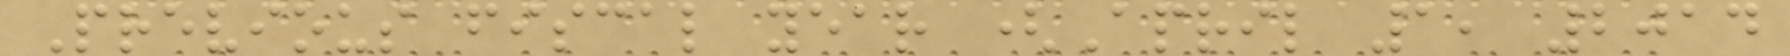Previous fiscal year (April 1, 2014
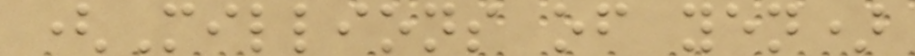(Millions of yen)
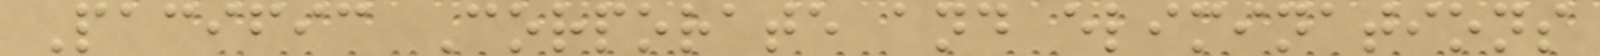Pacific Corporate and eliminations
